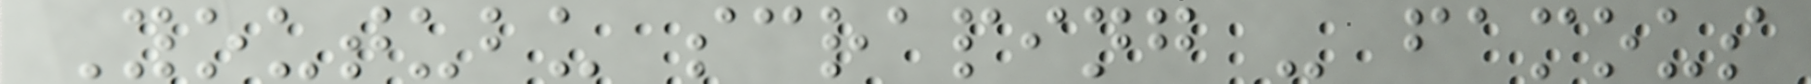Youtubu scraping - famous
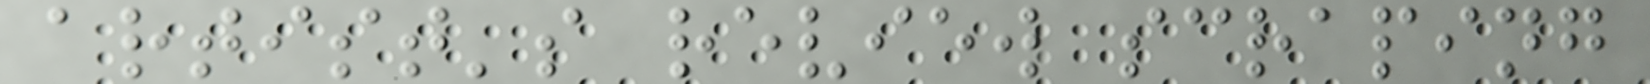artist's review scraping
